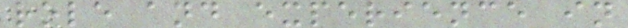role and experience in
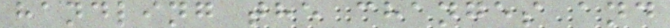handling the changes and
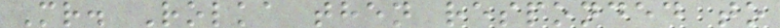Mr. Rolka then responded to
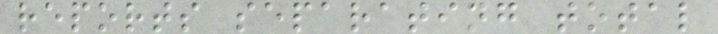reports separating total
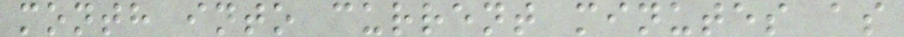month into current minutes as
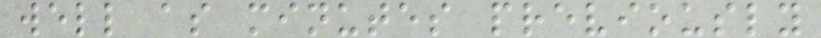well as minutes previously
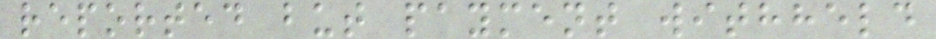reported but payment withheld
